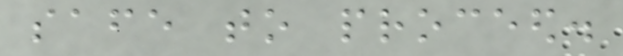safe to proceed.
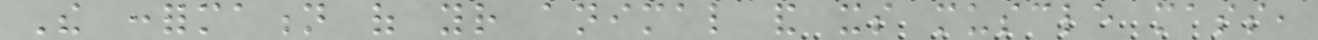The conformation of your animal and its muscle mass,
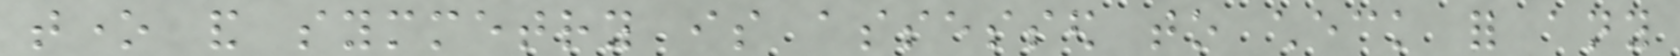tone and symmetry is assessed to check for any
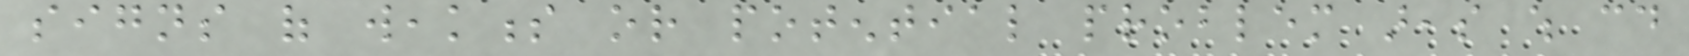signs of weakness or potential problem areas which could
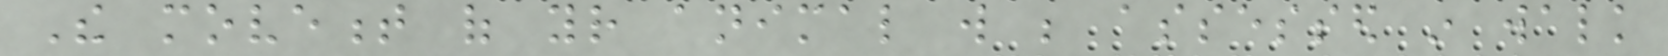The movement of your animal will be assessed in walk
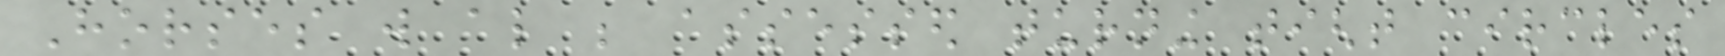Horses will also be assessed turning tight circles
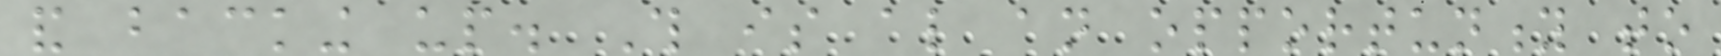and backing up. This is also an opportunity to
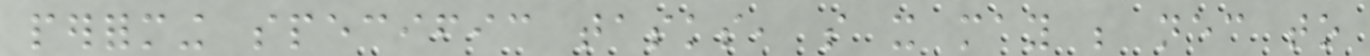performing specific tasks, so it may be necessary to
